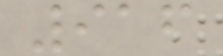916
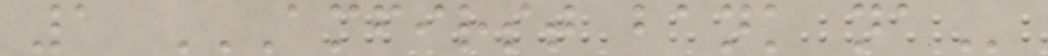1 AMFIRST BANK NA
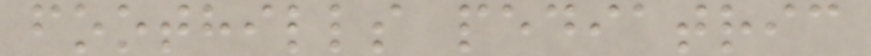foothills pediatric
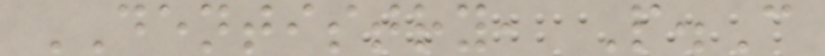DENTISTRY, P.C
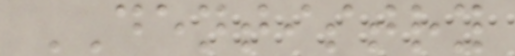DENTISTRY
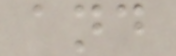and
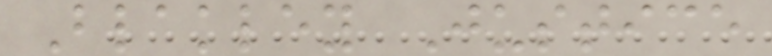Blakley Justice
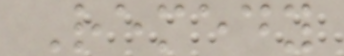Remedy
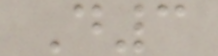D3
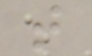t
